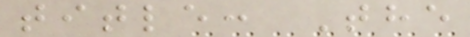title: The
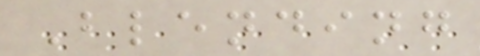Blending
